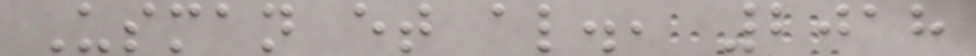Usman et al., 2018
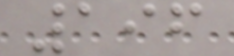196
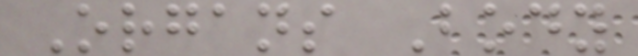Organs Body
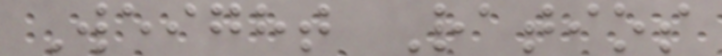Weight Ratios
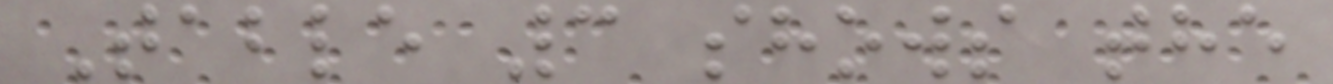Table 3 shows the
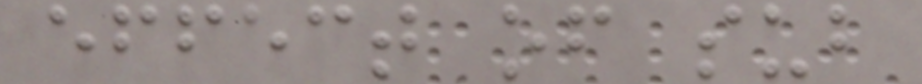effect of sub
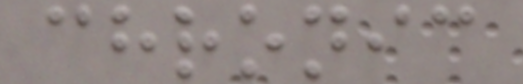chronic
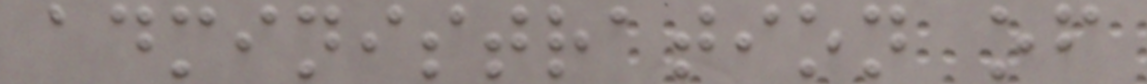administration of
